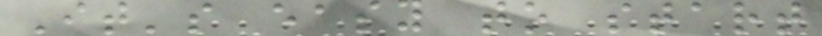It's easy to start
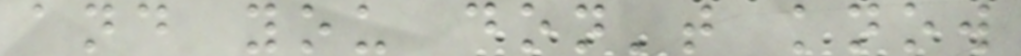and you don't know
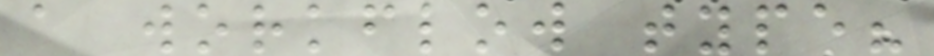a workflow type?
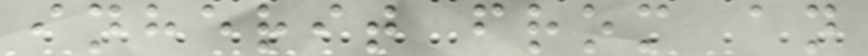inherit from an
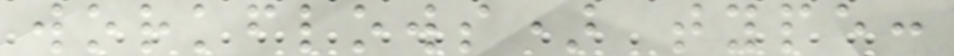workflows) type:
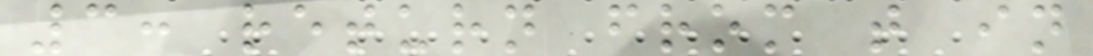3: return from t in
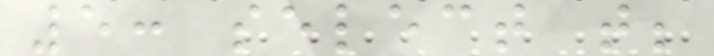5: select t;
